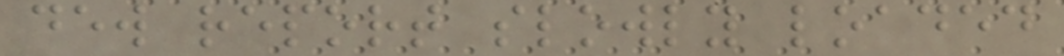dew report slowly loaded
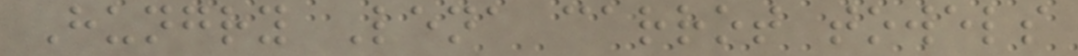Hungry Lena carrot towels
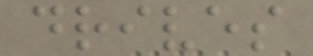drives
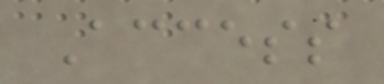Access
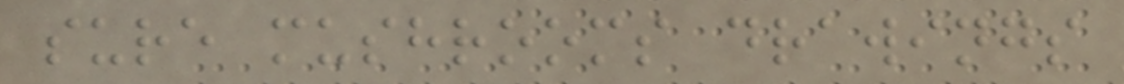sure mushrooms drawings
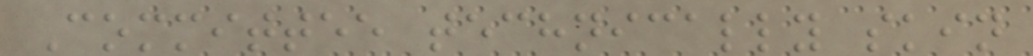Committee technically skin
